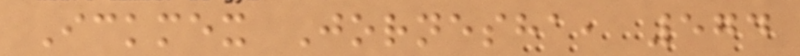Ickmex Jornesha, 574
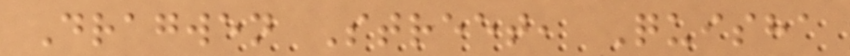Dragwen Street, Quisha
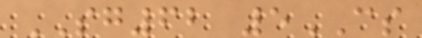SG62 5CS
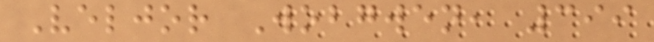Veljor Wobgwen, 399
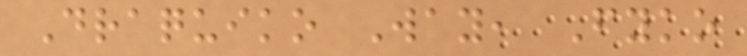Draquiko Way, Fyko
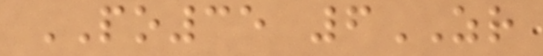PO35 6ZR
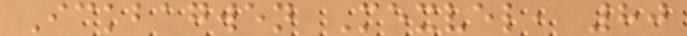Ickbagwen Mexvel, 80
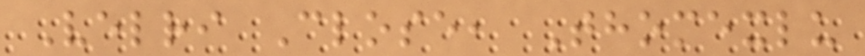Velri Close, Thomexlu
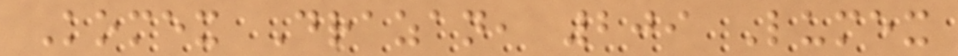Komex Drazan, 209 Lumex
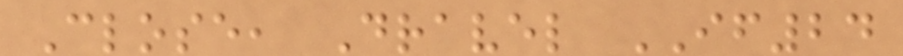Close, Dravel IF24
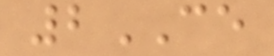2CE
